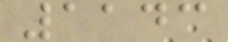1143
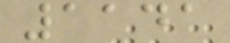1141
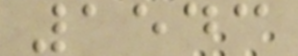1543
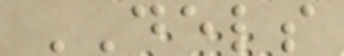DELS
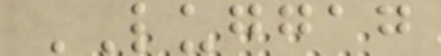LUGGAG
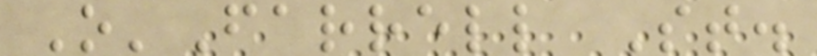O'Farrell St.
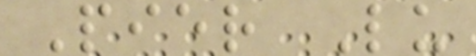Pier Lu
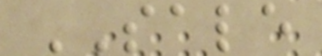SALE
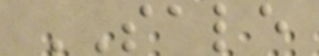SALE
